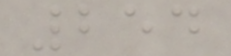254
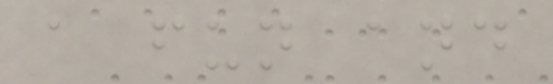a fun and
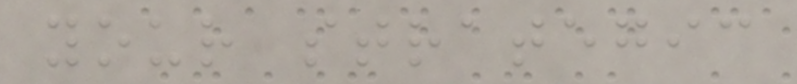your strategic
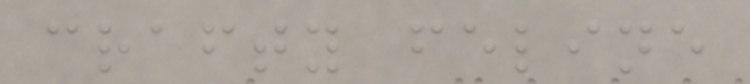crafty feline
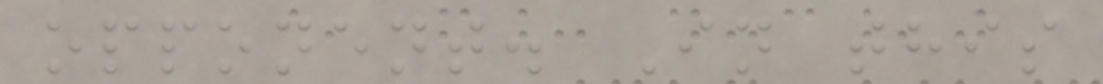opponent. In this
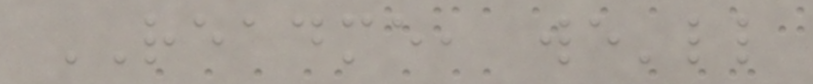README, we'll
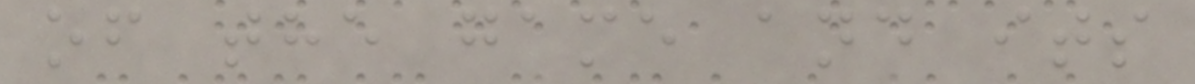of the game and its
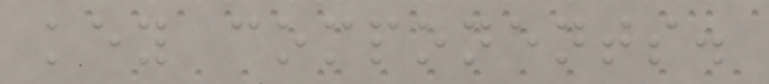key components.
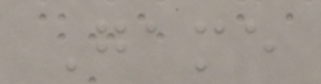Game
